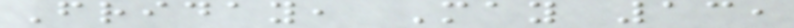Friday, May 13,
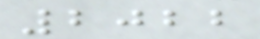2022
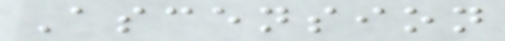Ascension
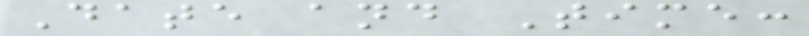Date and Time:
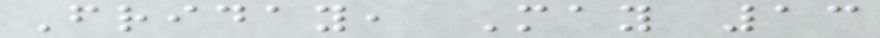Friday, May 13
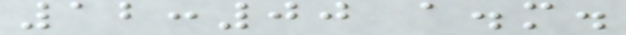12:00 a.m.
